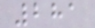281
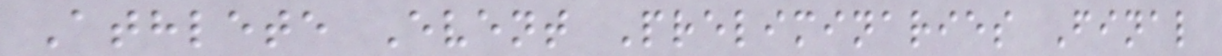Athlete Event Preliminaries Final
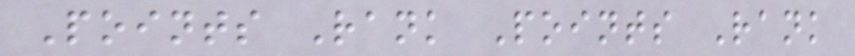Points Rank Points Rank
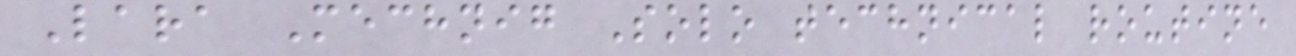Lara Mechnig Solo technical routine
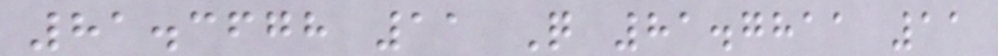81.3678 11 Q 81.7811 11
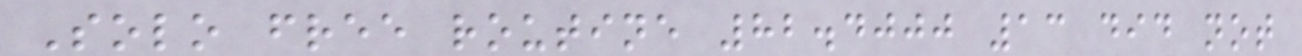Solo free routine 82.4000 13 did not
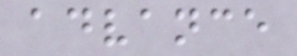advance
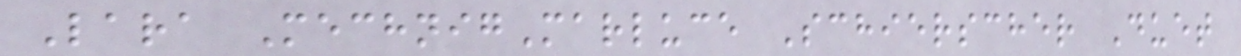Lara MechnigMarluce Schierscher Duet
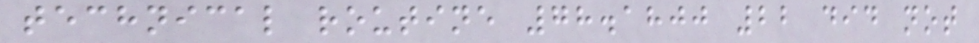technical routine 78.1800 22 did not
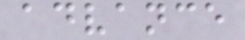advance
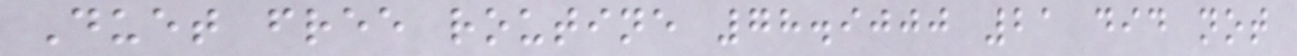Duet free routine 78.9000 21 did not
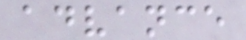advance
